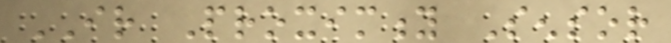IR Proximity Sensor
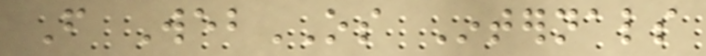From WebOS Internals
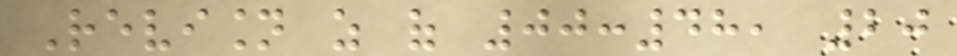Revision as of 00:48, 20
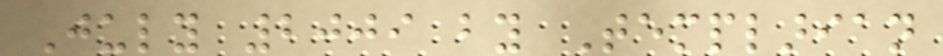July 2009 by Templarian
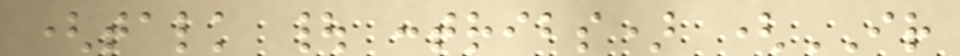(talk | contribs) (IR
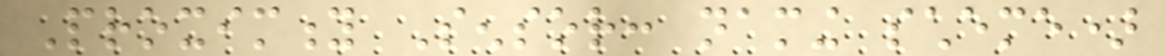Proximity Sensor: naming scheme)
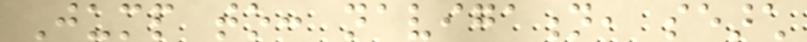Jump to: navigation, search
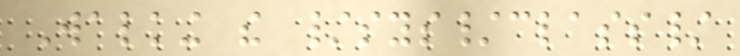Walking the /sys/class/
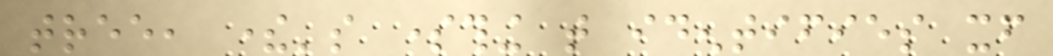tree, there's something that identifies itself
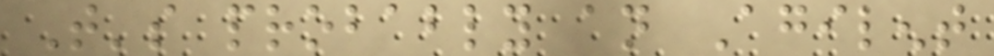That's probably an Agilent
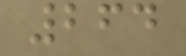264
